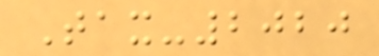Tax-2020
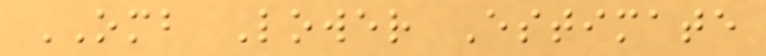OMB Lower Estimate
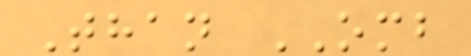Than OMB
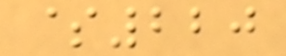$220
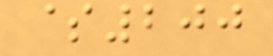$200
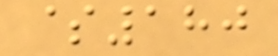$180
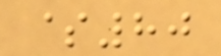$80
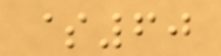$60
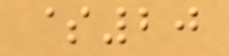$20
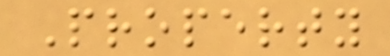Property
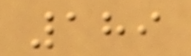189
